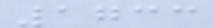1733
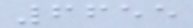6655
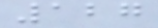127
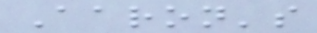Aaron's
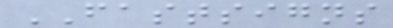FASTSIGNS
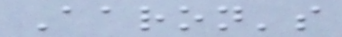Aaron's
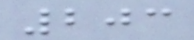203
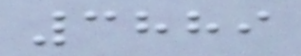3889
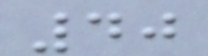40
